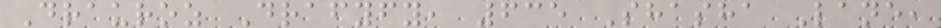Drauroz Drafyfy, 635 Shasha Lane,
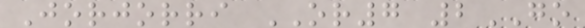Jorjorri OR7 2GO
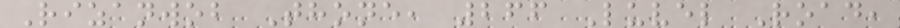Rizanwob Thone, 266 Luvel Road,
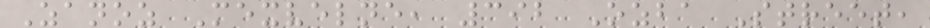Zanoz Mexvelne, 392 Ozba Street,
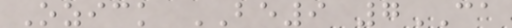Ozick BE9 7CA
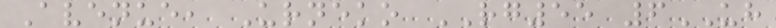Avenue, Urneko RG55 6UH
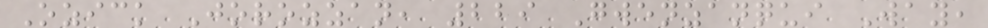Ozick Jorozzan, 229 Gwenzanqui Way,
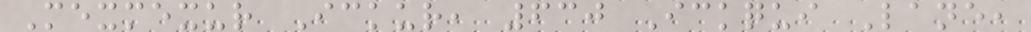Mexmexur Ickur, 630 Ickqui Lane,
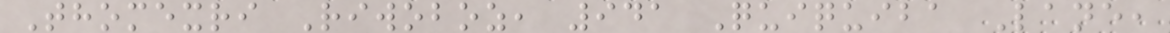Thomexri Riwoboz, 941 Quiquiba Lane,
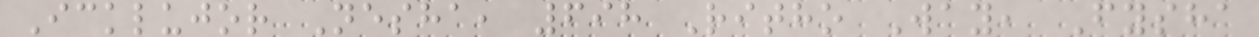Icklujor Nesha, 698 Ritho Way, Fysha
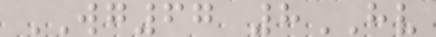WG67 8HV
